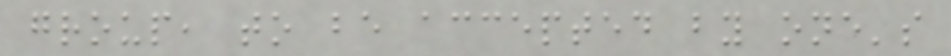group, to be accepted by one's
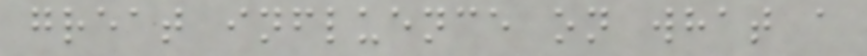great influence on what a
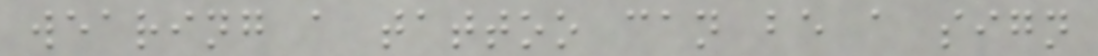wearing a tattoo can be a sign
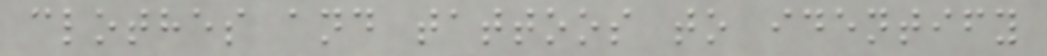clothes and tattoos to identify
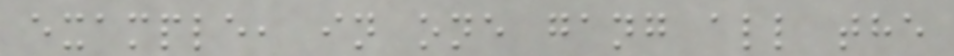example, in one gang all the
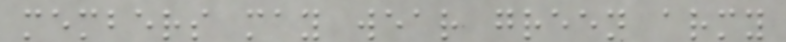members may wear green army
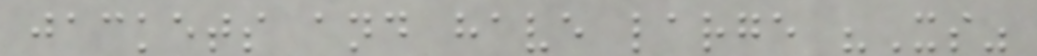jackets and have large "Xs"
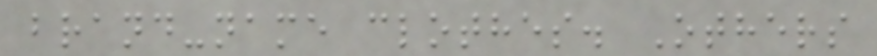brand-name clothes. Others
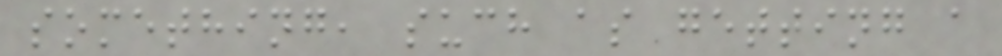something, such as getting a
